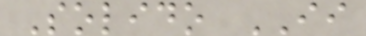Solido II
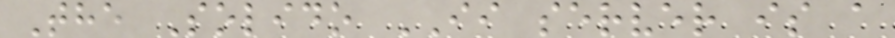The Solido II server is a
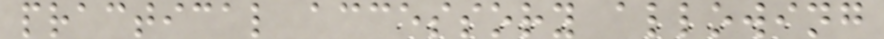practical accessory allowing
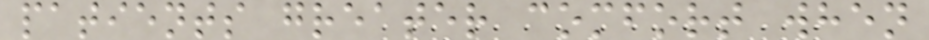patients greater comfort when
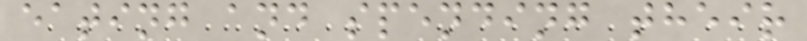eating and spending their
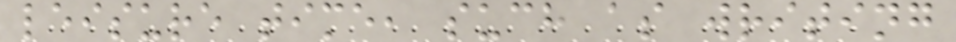leisure time, such as writing
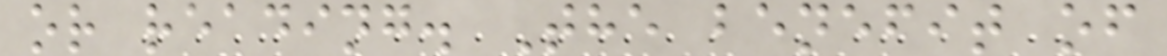or reading. The benefit of
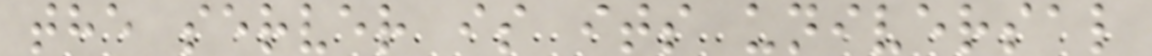the server is its universal
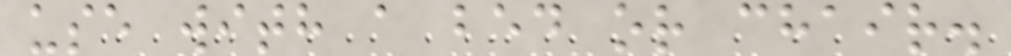use with a bed or chair.
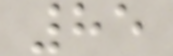85
